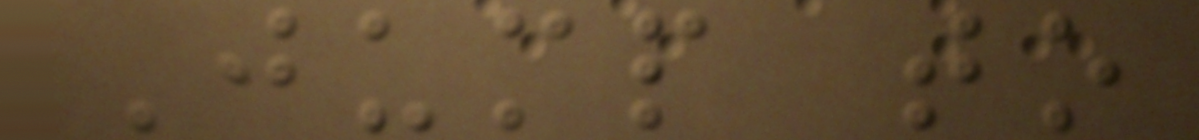Jump to
